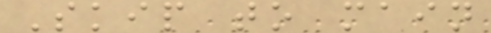Skip to main
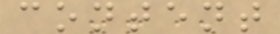content
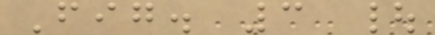Fig. 3 |
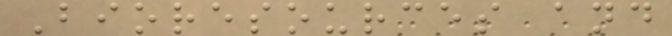Bioresources and
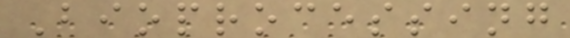Bioprocessing
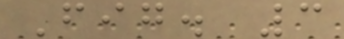Fig. 3
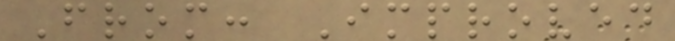From: Improved
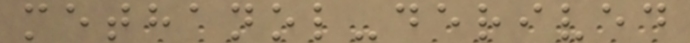methanol-derived
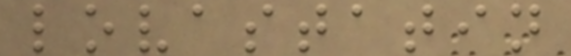lovastatin
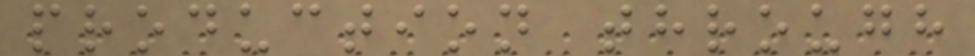production through
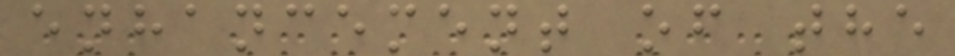enhancement of the
